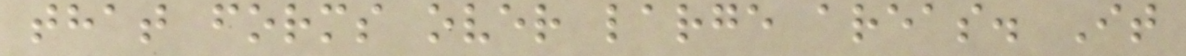that forms over large areas. It
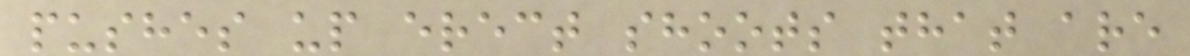pushes up erect shoots that are
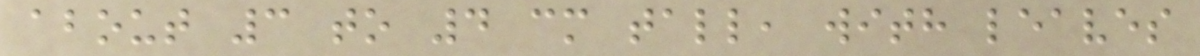about 3 to 4 cm tall, with leaves
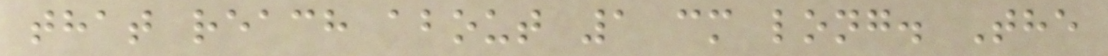that reach about 1 cm long. The
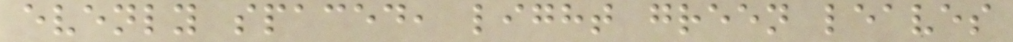evenly spaced, light green leaves
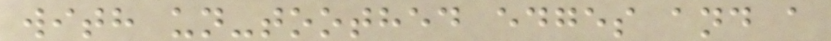with un-toothed edges and a
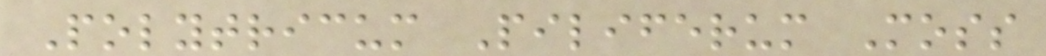Polytricum Piliferum Moss
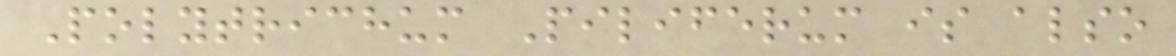Polytrichum Piliferum is also
